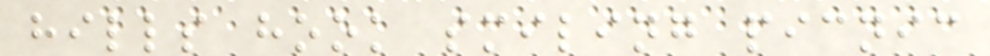hills hook smiling picnic
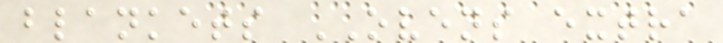blankets OVENS extra
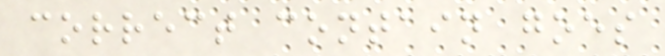correct contain goes
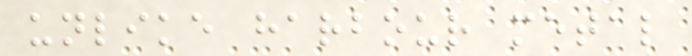unlike harbour metal
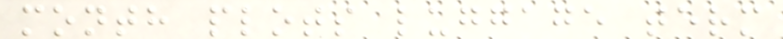month plots luggage term
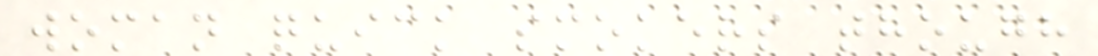woman quick smokers though
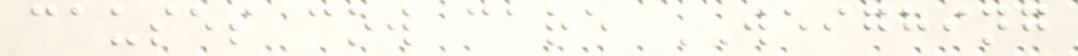causes cow care WEIGHING
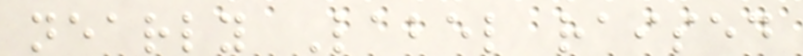nearly Label raised
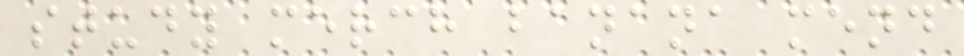study merch banana mend
